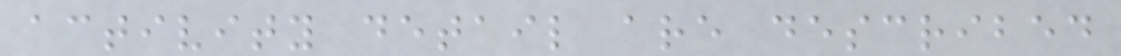activity detail are described
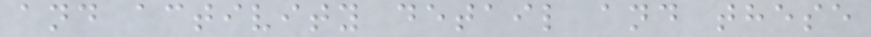and activity detail and these
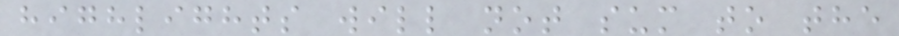highlights will not sum to the
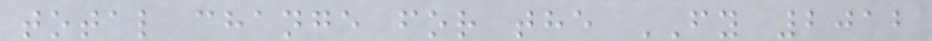total change for the FY 2012
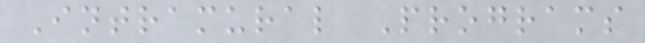Intramural Programs
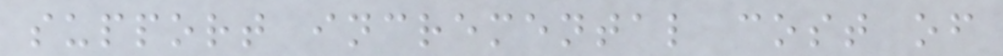support incremental cost of
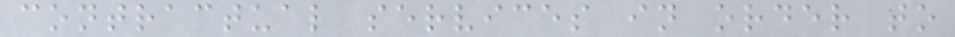contractual services in order to
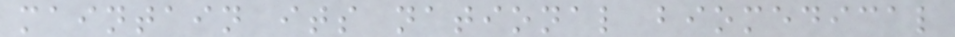maintain its national biomedical
